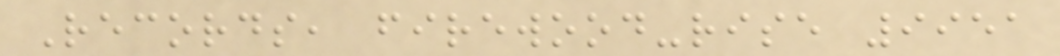Records, firewood-rise 9951
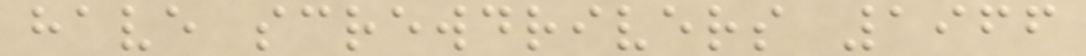have screwdrivers 1966
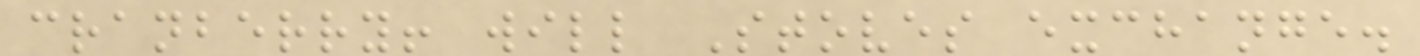cranberry! will Stoves exchange.
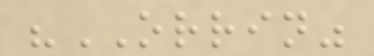"ORRIN"
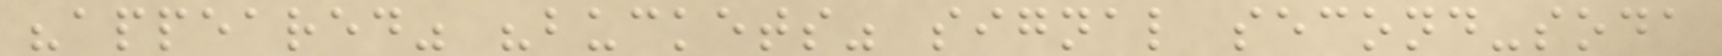"appeared" "buckets" signal second-soda
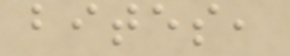bites,
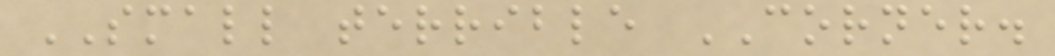SMALL terrible CORNER.
